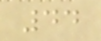44
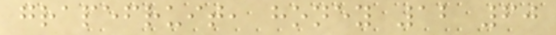grapefruit, honey 12 60
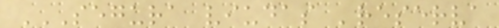SEGURA VIUDAS 'RESERVA
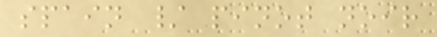spain / pinot noir
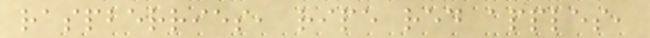raspberries, ripe red apples,
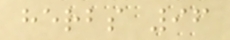herbs 96
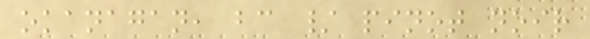okanagan, bc / pinot noir
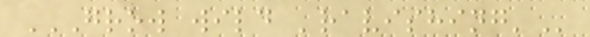GROW WILD 'RAVISHING'
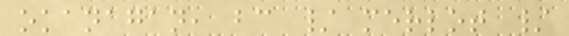okanagan, bc / merlot /
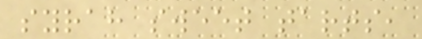syrah sweet tarts,
